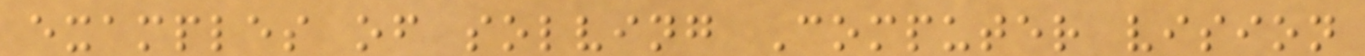examples of solving Computer vision
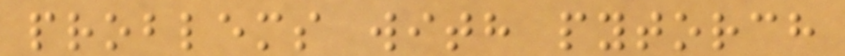problems with pytorch
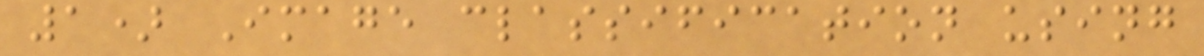1) Image classification using
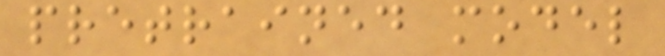pretrained model
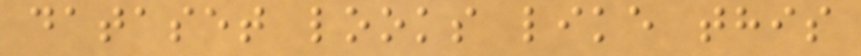dataset looks like this
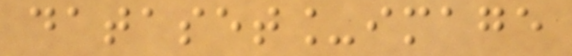dataset_image
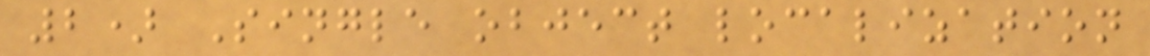2) Single object localization
